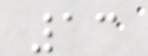13
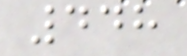448
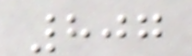807
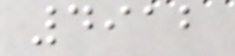4912
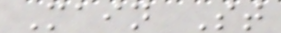Main St
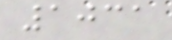1031
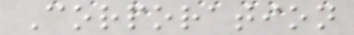Corporation
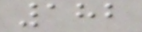182
